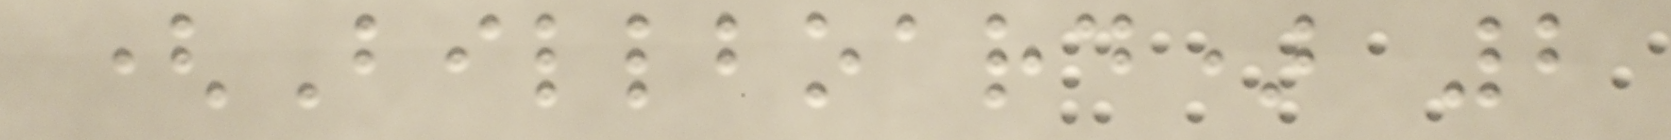(Billboard) 2
